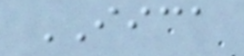IICA
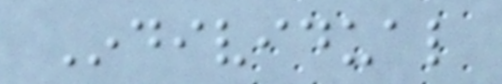Individual
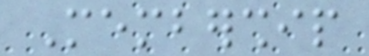Membership
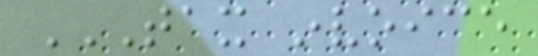TAX INVOICE
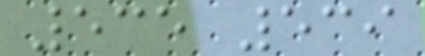535 539
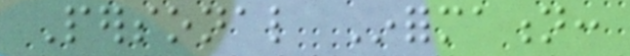Personal Information:
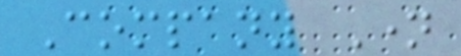Company Name
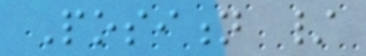Position /
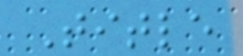Title
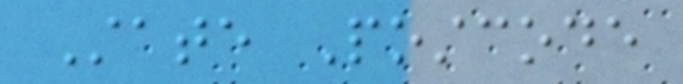State Postcode
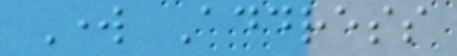Work Address
